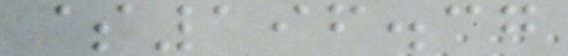$196.37
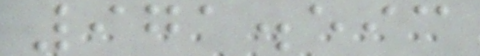971.593
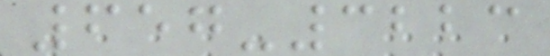657-3223
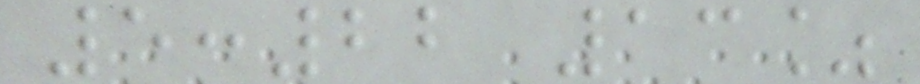5:22 13%
